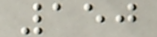150
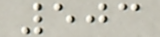503
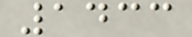1433
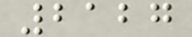2127
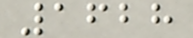1628
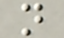n
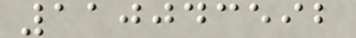110043592
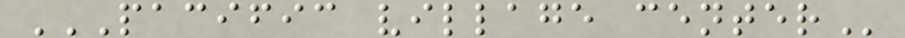PACIFIC VILLAGE CENTER
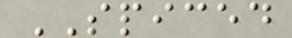SPICED
